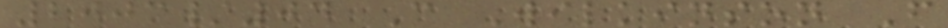2003/04 C Wilkinson F
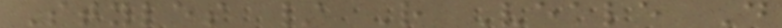Styles / R Veale D
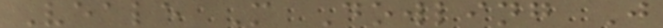Veale M Dowling J
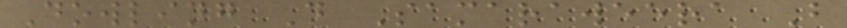Dowling D Samaraweera B
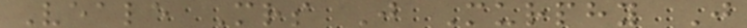Veale Mrs J Murphy J
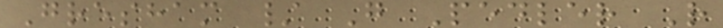Gresham / G Pedler R
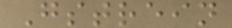Gstrein
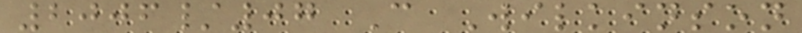2006/07 C Wilkinson
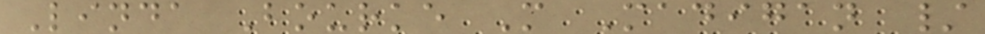Linda Bourke M Madigan /
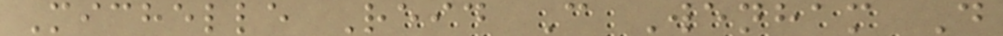Michelle Reid C Wenham D
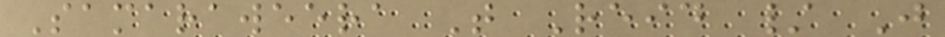Samaraweera T Reid / J
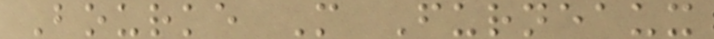Bourke M Furneaux
